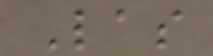Las
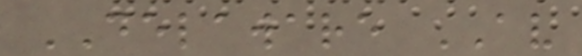DELAWARE AV
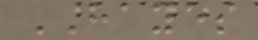HAYES
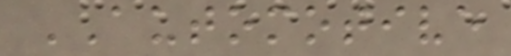AUTOMOTIVE
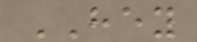HEY
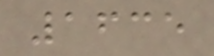1635
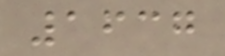1637
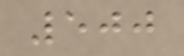500
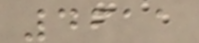4611
